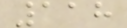118
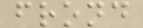frond
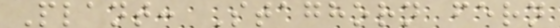Plant: Staghorn fern
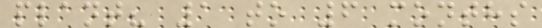plant? 1 to 6 months
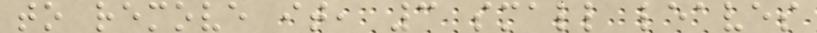to remove it, 3 small leaves
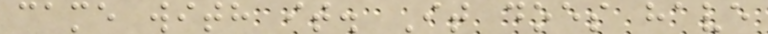came with it. It does have
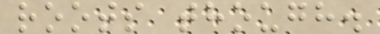roots though.
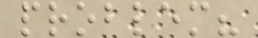problem?
